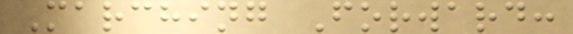Marching Forward:
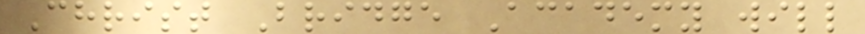Christ Bridge Academy will
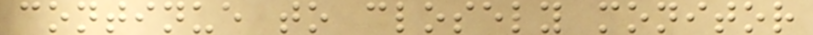continue to closely monitor
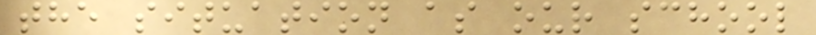the situation as our school
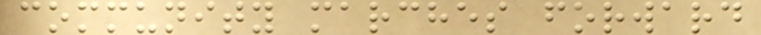community marches forward
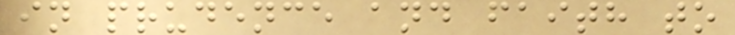in prudence and faith to
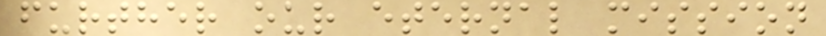further our eternal mission
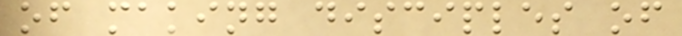of making disciples of
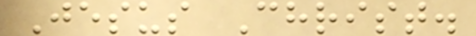Jesus Christ.
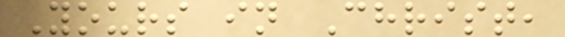Yours in Christ,
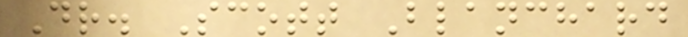Dr. Scott Blanchard
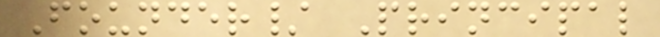Founder/ Principal
